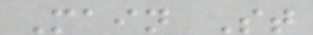Main St
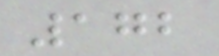172
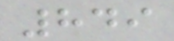849
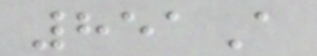851A
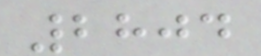2804
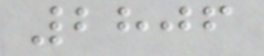2806
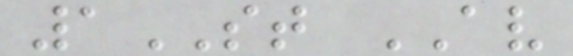1ST AV
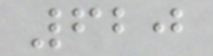620
